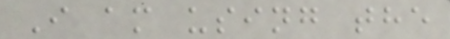I am using the
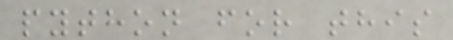python for this
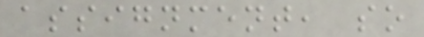assignment, so
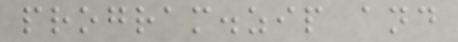program.zip and
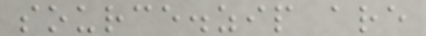source.zip are
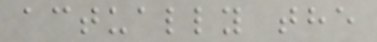actually the
